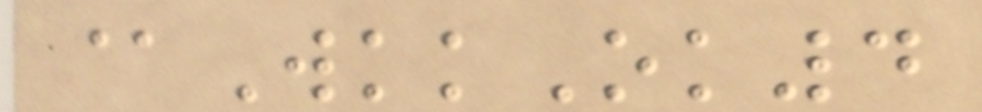@WkkOk4
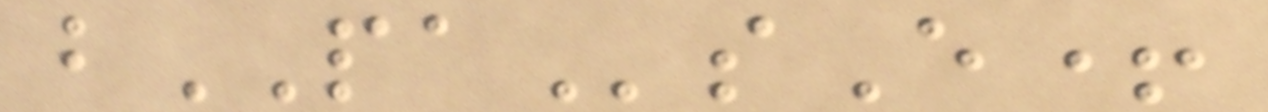bPAsE+
